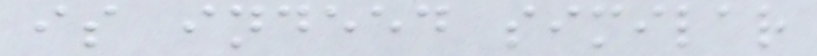is indeed similar
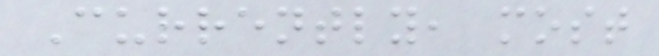Currently, most
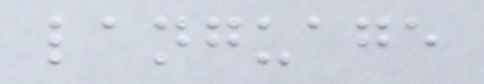language
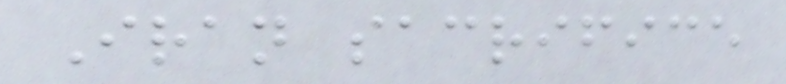Iran sacrifice
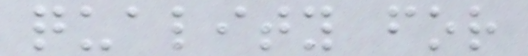quality for
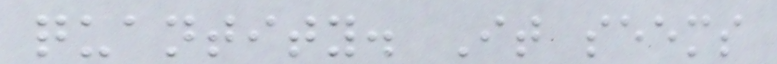quantity. It seems
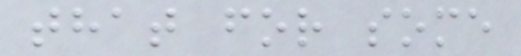that for some
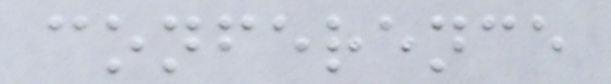conference
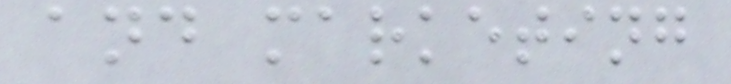and marketing
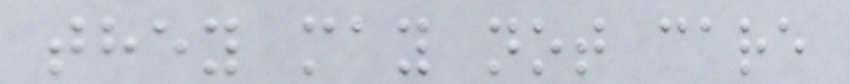they may not care
